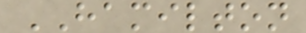HAMILTON
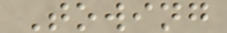Towing
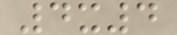4x4
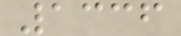1336
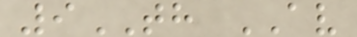9TH AV
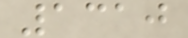1310
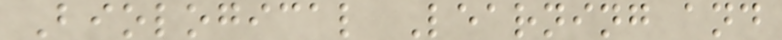Biological Learning and
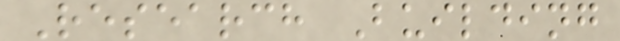Research Building
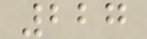227
